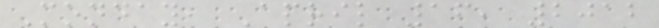Monday, April 16, 2012
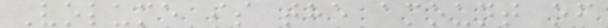Volume is the amount of
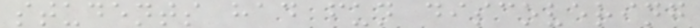students had fun discovering
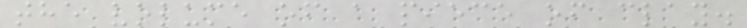the volume of a piece of clay.
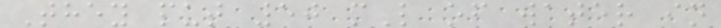They put 50 mL of water in
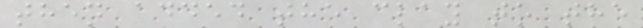then added the clay to the
